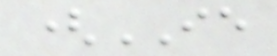(IE
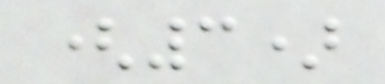(3)
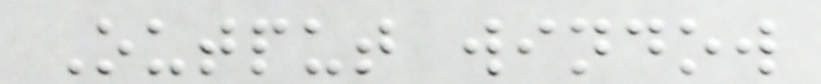Output window
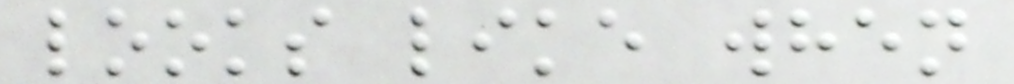looks like when
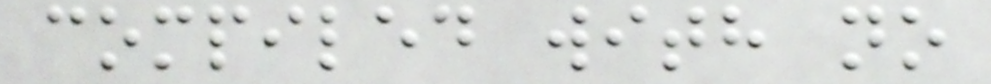compiled with no
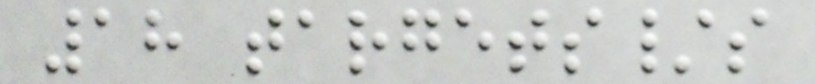18 targets/s
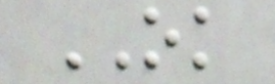OK
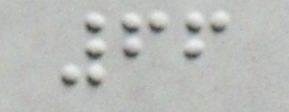66
